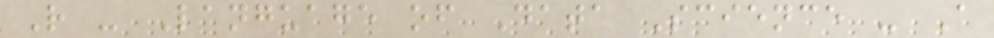R - Language of Data Science - A
